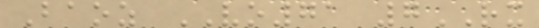Baoz VO71 7RX
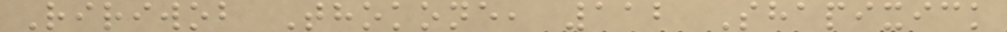Ririwob Thokone, 112 Shapixick
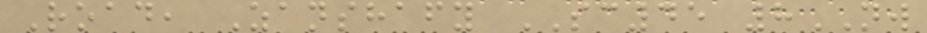Road, Zanshafy SC45 8NW
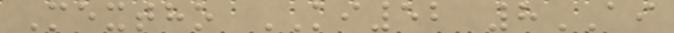Mextho KI52 8AI
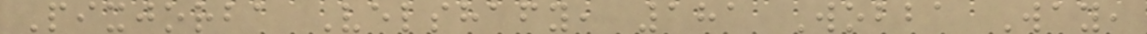Pixjorba Velshafy, 181 Wobba Way,
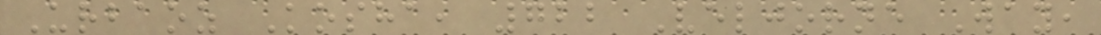Urbaoz Kosha, 722 Veljorne Way,
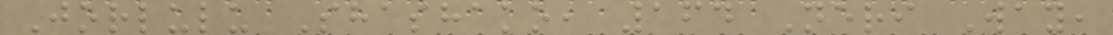Jorlulu Shashako, 164 Neri Way,
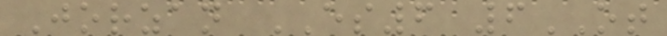Jorzan ES6 6OT
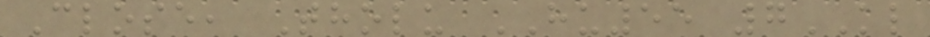Close, Tholu HU55 7KL
